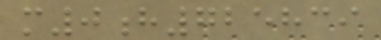m0h725839
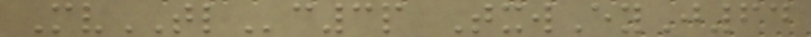MvTLc3p TxwEyJ64
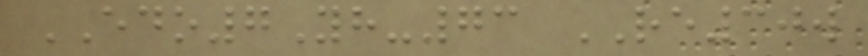EDO7Yh-73 RE30w
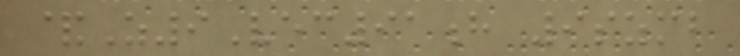&Z9Vec91h 9szmb
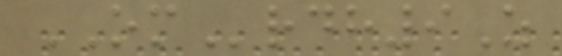OMrdh9Z
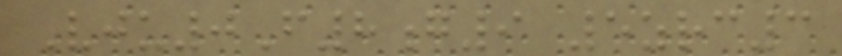Vju0F8g9 5zrc3
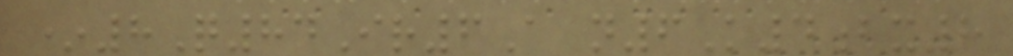*8Q84Ir6A n6K4bx8
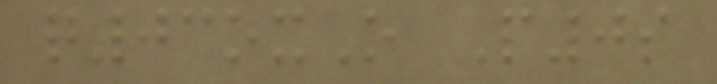q03oxO P0s
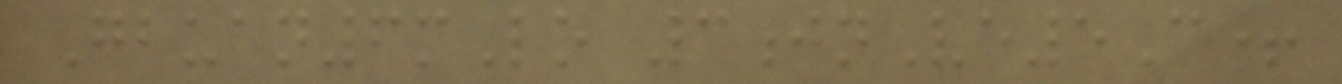Gbuan6mLo 3jnVe5C+
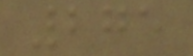275
